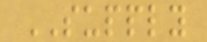SUPPLY
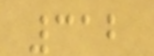312
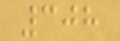308
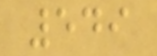549
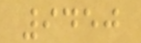9450
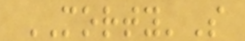MORTY'S
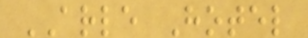ARLE Hotel
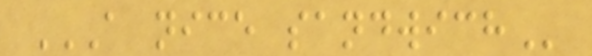A NICE SANDWICH
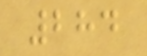284
